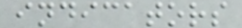indicators
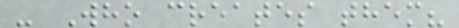- Who creates them?
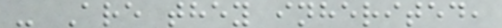- Are they inherited,
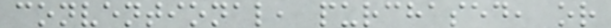conventional, purchased, or
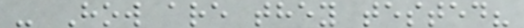- How are they tested?
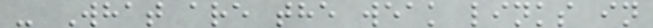- What are the weak links in
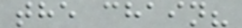the chain?
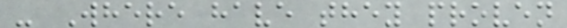- Where have they proven
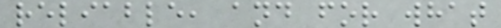reliable, and for what
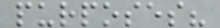purposes?
